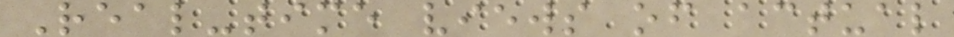Real-time views of actual
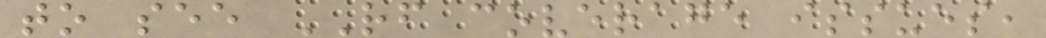to see RF coverage issues,
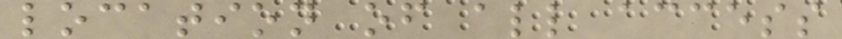location of all access
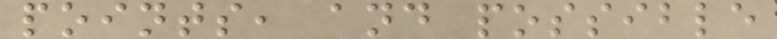points, and possible
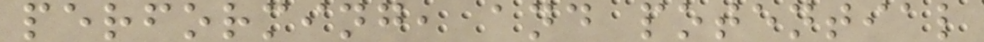performing, and potential
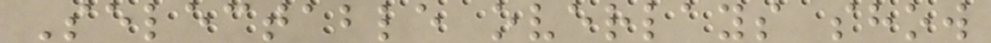Selectable overlays show
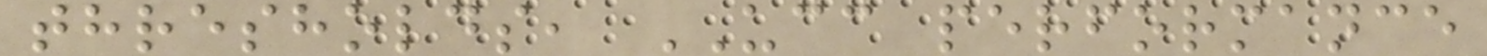thresholds, UCC performance
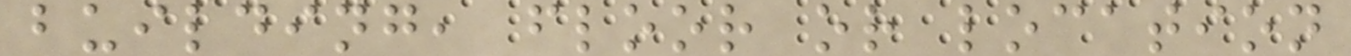building, floor or location
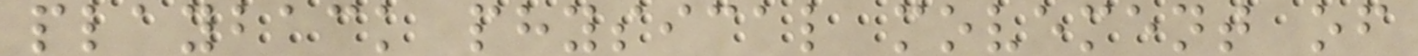playback physical movement of
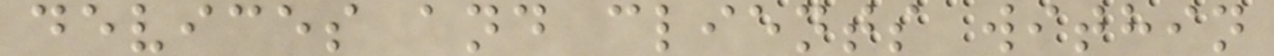devices and clients within
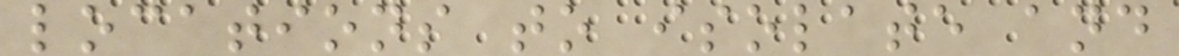locations to isolate and
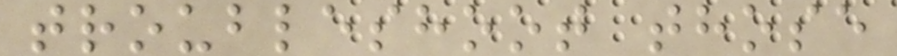troubleshoot those
